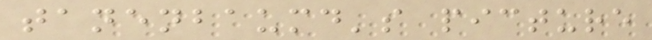tanenbaumd's picture
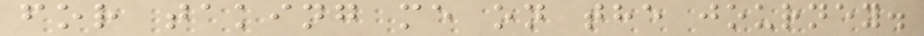for taking me on the journey.
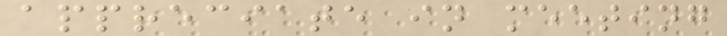appreciate in meeting
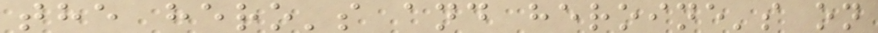the hero's and heroine's on
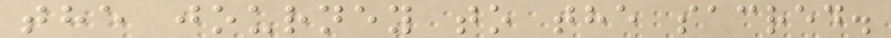the journey to the sacred.
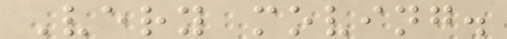Very moving.
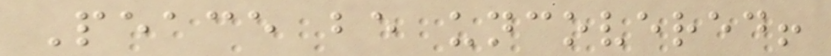Peace be uncovered!
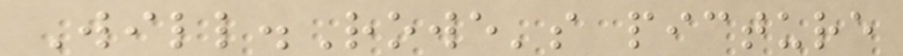Will.Rowe's picture
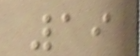19
